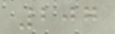207
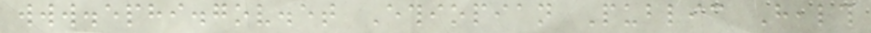www.ephi.gov.et Ethiopian Public Health
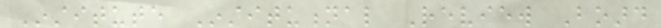Institute Institutional Review Board
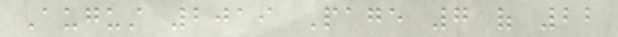August 2019 Page 7 of 22
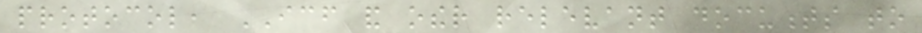protocol, ICF and other relevant documents to
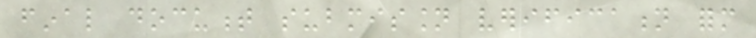final document submission verification form
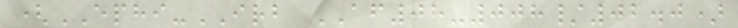(EPHI-IRB AF08-008/02.0)
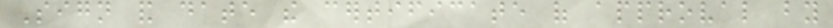Sign and date the certificate of approval by
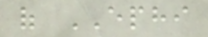of EPHI
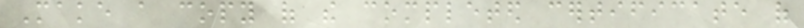Make a copy of the completed certificate of
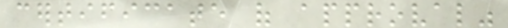certificate of approval"
